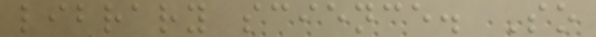library science. So
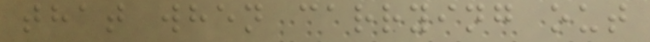that when carrying out
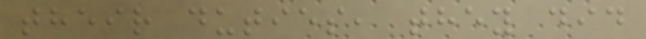their duties, they did
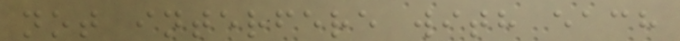not interfere with each
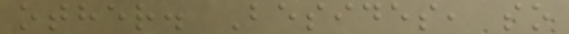other. Besides, so
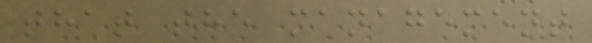that the management
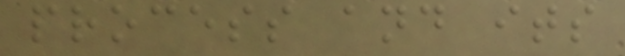process and its
